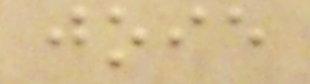joie
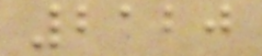2120
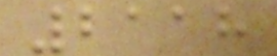2118
